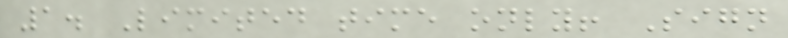1. Limited time only! Sign
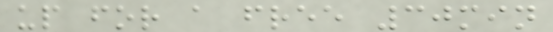up for a free 30min
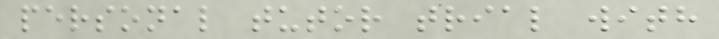personal tutor trial with
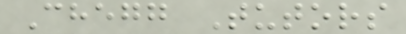Chegg Tutors
